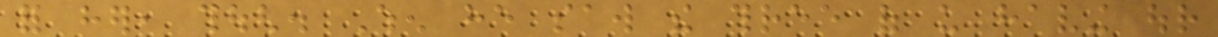for her, though. When he saw the three of us having our
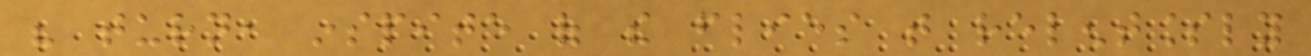his turn, inspite of the flies that relentlessly
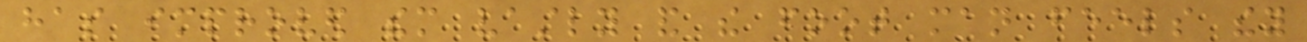has improved them vastly and the foot man feels they
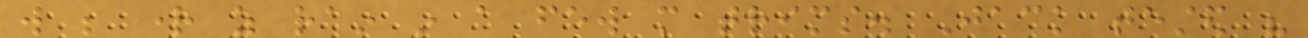will be right as rain in a few more trims. Jack tested his
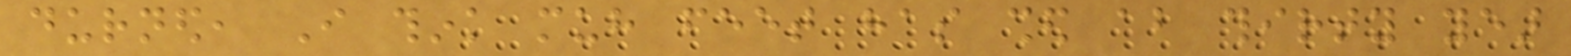durned, I think muh feet has shed about thirty year
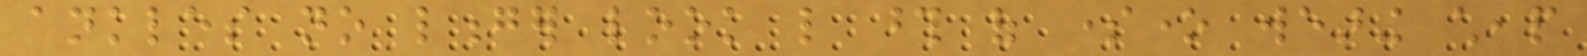ankles no longer look like those of someone wearing cheap
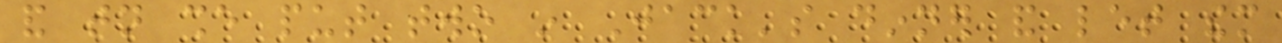and tonight she put two in Jack's dinner and let them
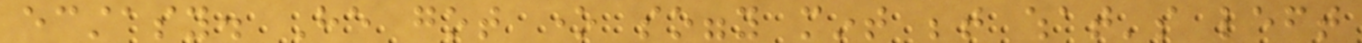ecstasy. He got one soggy mint between what's left
